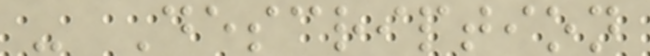- Description
